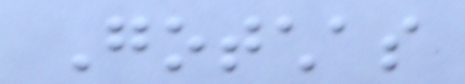Gotchas
